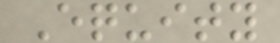Equity
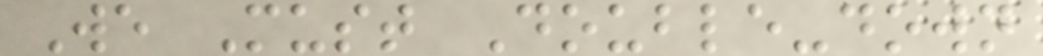We Must Double-down
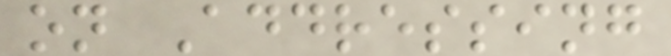on Addressing
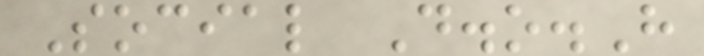Social D.o.H
